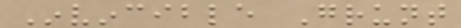Invincible Grunt
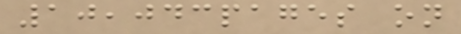10,043pages on
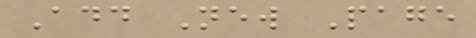Add New Page
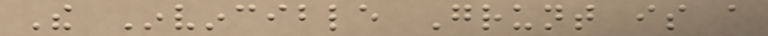The Invincible Grunt is a
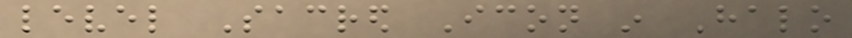level Sacred Icon in Halo
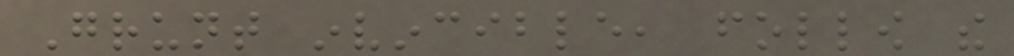Grunt invincible, follow the
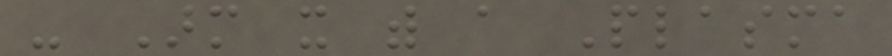- Arm it with a Plasma
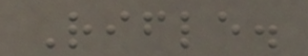Rifle.
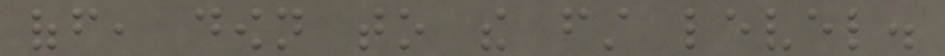off, down to the first level.
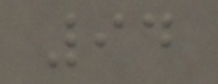94
